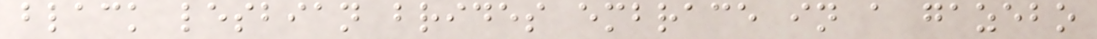black lesbian brides embrace in a gazebo
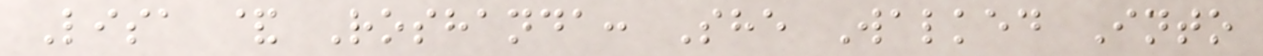Lisa & Roshanda: She Walked Into
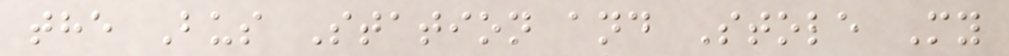the Bus Station and Stole My
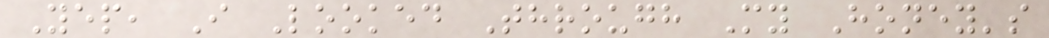Yep, I Looked Through My Honey's
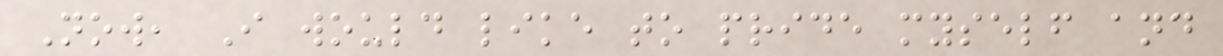Now, I would like to pride myself and
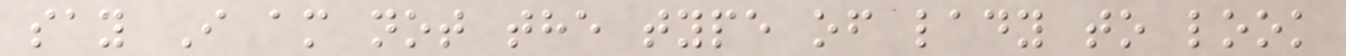say I am not the type of lady to look
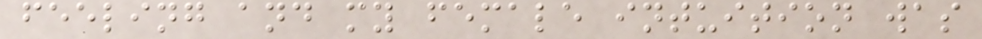feeling and my female intuition was
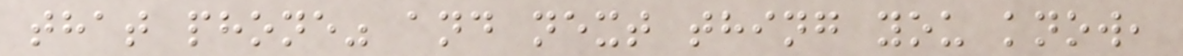that phone" and next thing you know,
